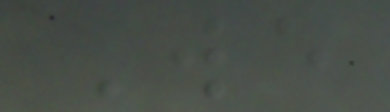We
